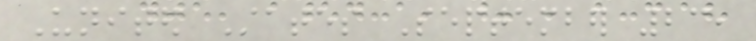United States September 23,
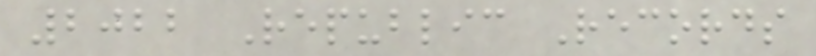2022 Republic Records
